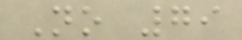No 79
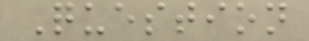Question
